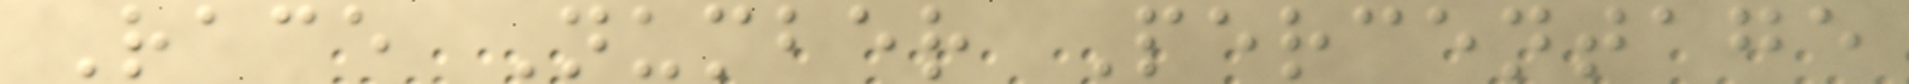Race Number Percentage
